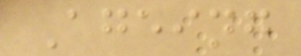Ageing
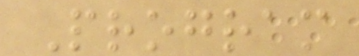Program
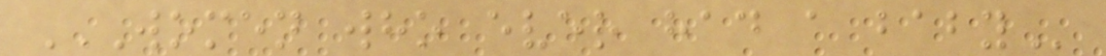WOMEN WHO EVER HAD A BABY
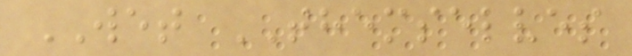WET THEMSELVES
